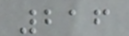216
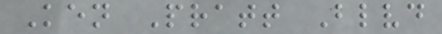Ken Pratt Blvd
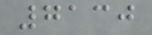7130
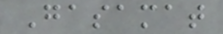Gasamat
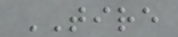TIRE
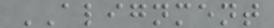ALIGNMENT
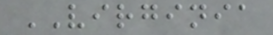VIRGINIA
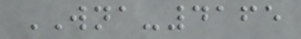WNA-4165
